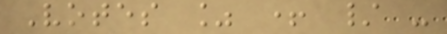Votes % + / -
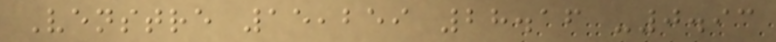Venstre 15,259 28.16 -0.93
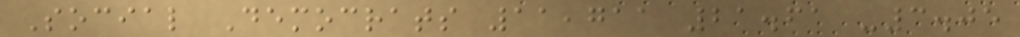Social Democrats 11,711 21.61 -3.05
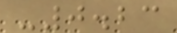-0.23
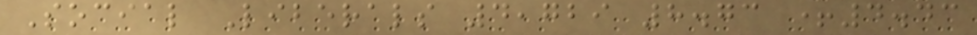Social Liberals 4,729 8.73 +4.43
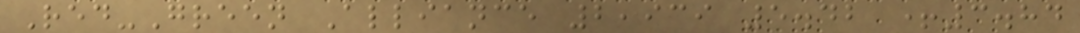Red-Green Alliance 2,939 5.42 +3.84
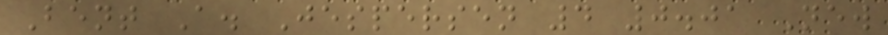Bent A. Jespersen 4 0.01 New
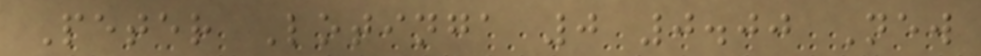Peter Lotinga 0 0.00 New
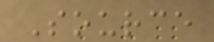Source
